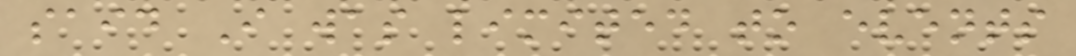said I was limited to events
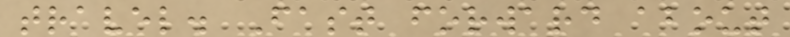travel. Fast forward about
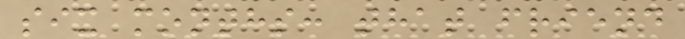six months: that friend
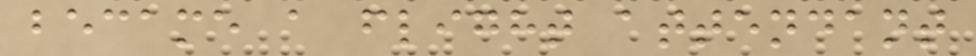became a flight attendant
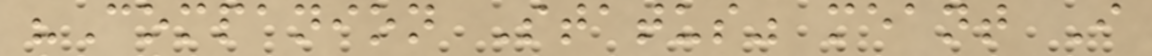"Companion Status" meant I
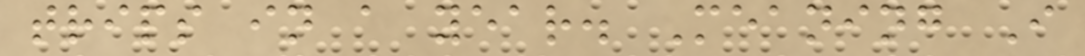trips in a year. Meaning I
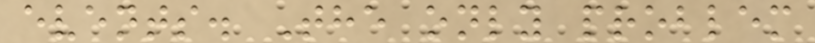events. The only problem
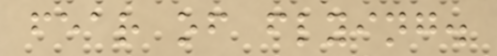fear of flying.
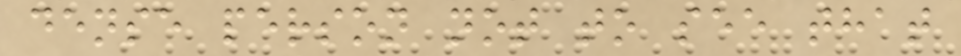dense person not to see that
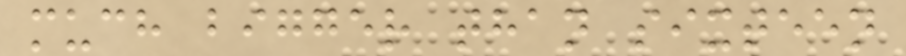much bigger than sixteen
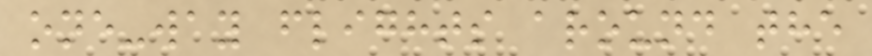one-way flights around the
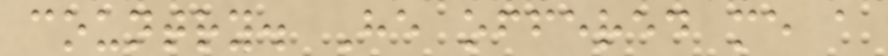country. He offered me a
